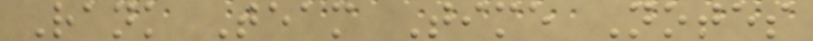Rank Team Time Notes
